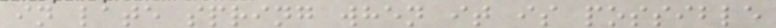in late spring when it is possible
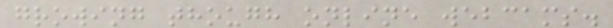growing though online webcams.
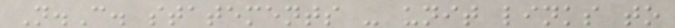N.C. statements - unit links to
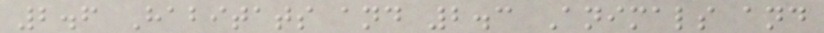2.6 Habitats and 2.3 Animals and
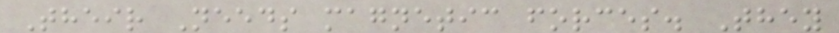Their Needs magnetic forces. They
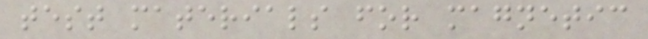test materials for magnetic
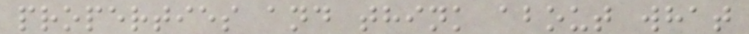properties and think about what
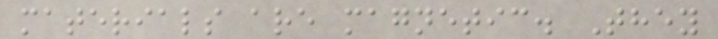materials are magnetic. They
